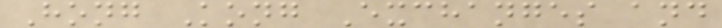Hong Kong Exchanges and
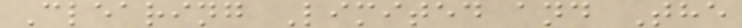Clearing Limited and The
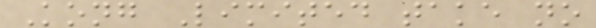Kong Limited take no
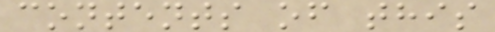contents of this
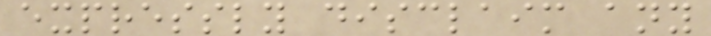expressly disclaim any
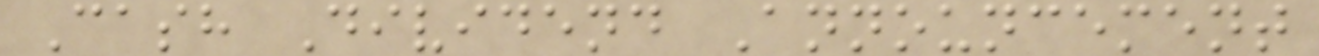Cash Dividend Announcement
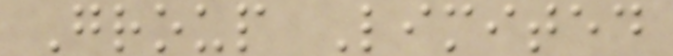Group Limited
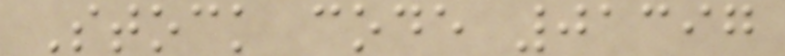Stock code 01397
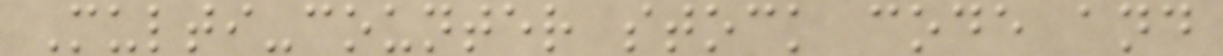Multi-counter stock code and
